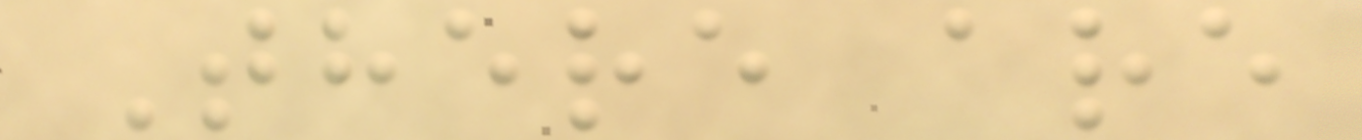There are
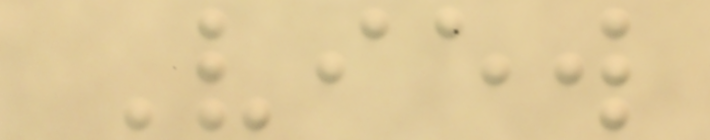View
